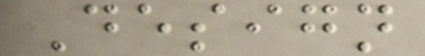Design
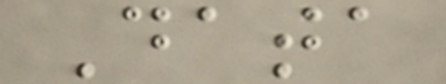Data
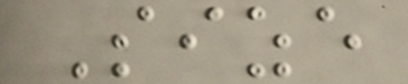Size
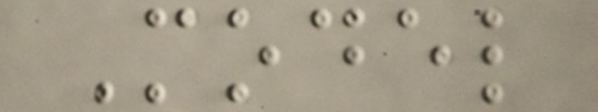Model
